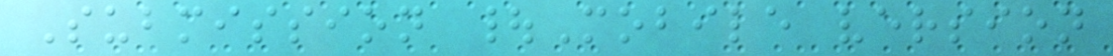Submission |Mobile version
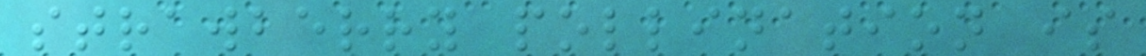strawberry pollination is
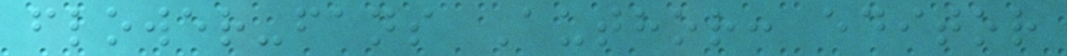flower-fans Author: editor
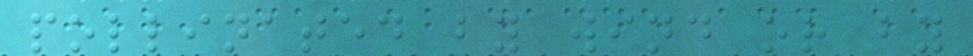pollinated by wind or by
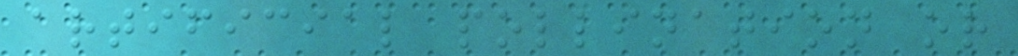artificial pollination or
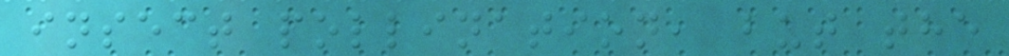insect pollination, but the
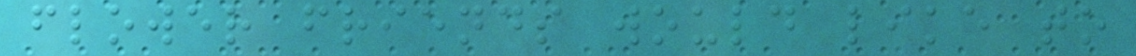flower friends would like to
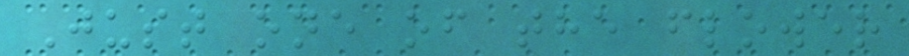Just one of the flower
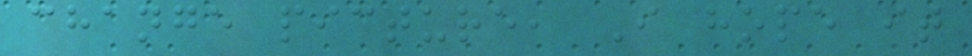change picture, I hope it
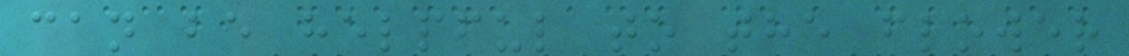can be helpful to the flower
